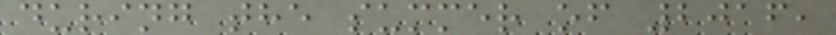during the summer of 2016,
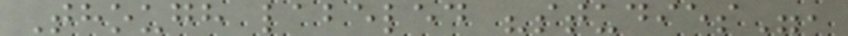Though labeled "studies",
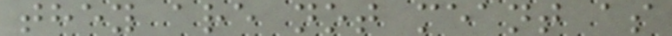they are not meant as
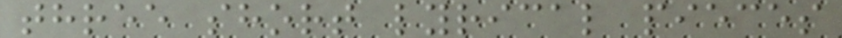three short lyrical pieces
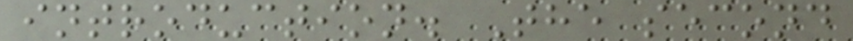introduction. The second
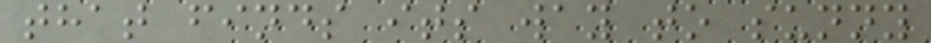that finds its way to sunny
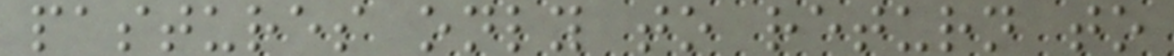pastures only to return to
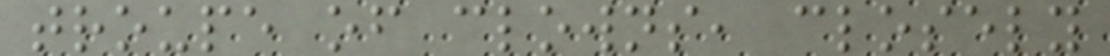troupe of clowns, closely
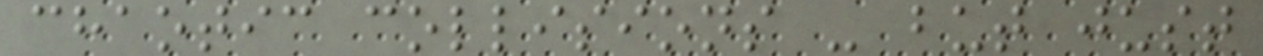chaotic collisions - but just
